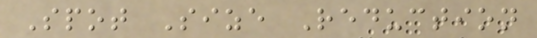Spot Size Reduction
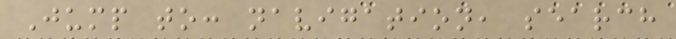Jump to: navigation, search
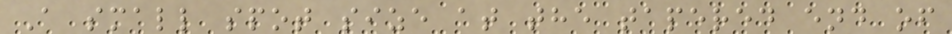A small spot size at the tapered end of
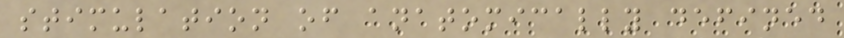stimulation of anatomically defined
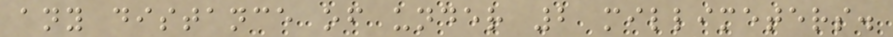any distance of under 2 millimeters.
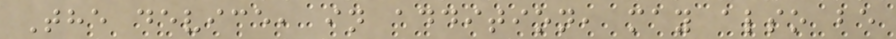The device, in addition, may also be
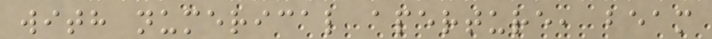with numerical aperture, beam
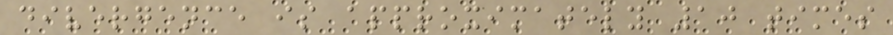divergence is approximately 10 times
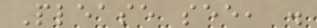Please see, .
